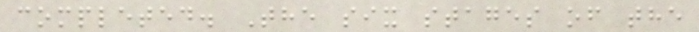completed. The six stages of the
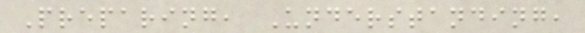Preparing, Understanding,
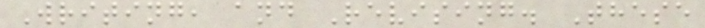Writing, and Revising. These
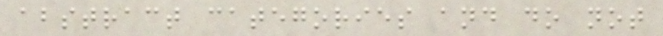abstract categories and do not
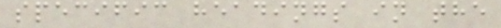specific headings in the
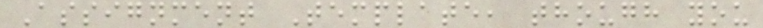Assignment Template, though you
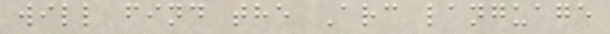will find the Arc language
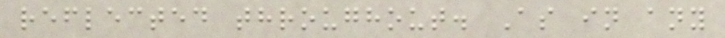reflected throughout. As in any
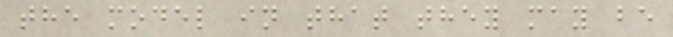the model in that they may be
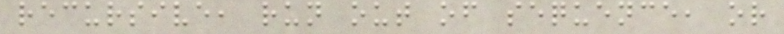recursive, run out of sequence, or
